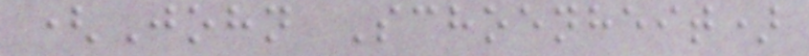(John Schoenheit)
